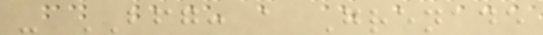- BFG: a Grenade
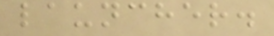launcher.
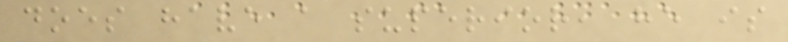does have a superior, he is
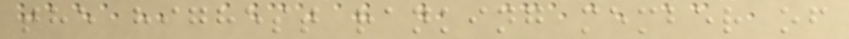the highest ranking member of
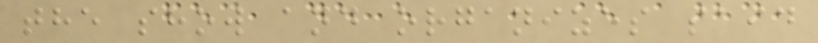the show and organizes said
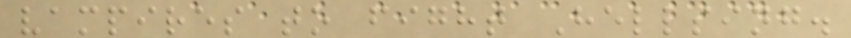vampires to fight Hellsing.
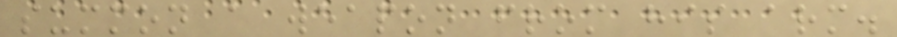summon a weapon from his arm.
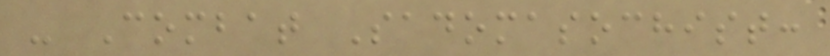- Combat Sadomasochist:
